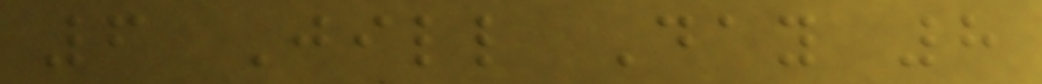6 Jill Day 8
